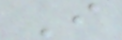I
